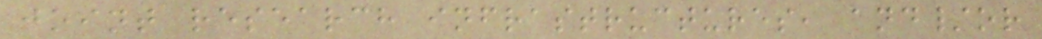joint research infrastructures, and/or
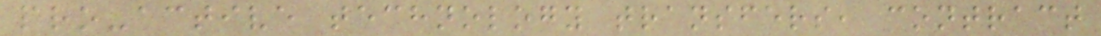pro-active technology transfers, contract
